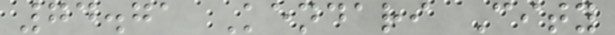74.71 Kendari City
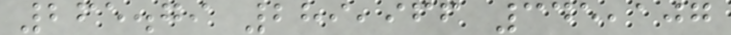265.79 289,966 345,107
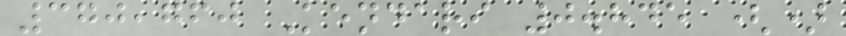370,760 Kendari 0.845 ()
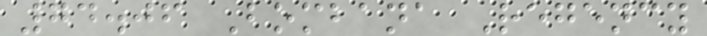74.06 Bombana Regency
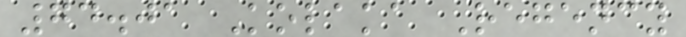74.01 Kolaka Regency
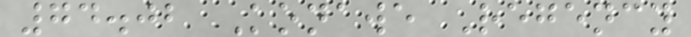74.02 Konawe Regency
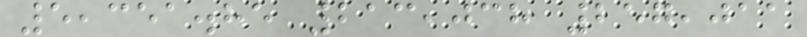5,351.85 213,038 257,011
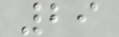29
